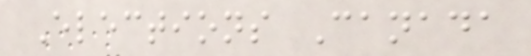Elections Canada
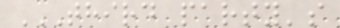THIRD PARTY'S
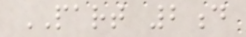PART 2d
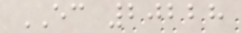EC 20228
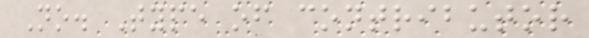No. Type of contributor
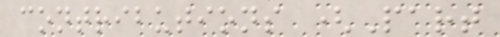contributions (Part
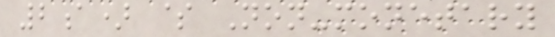2a) $ Non-monetary
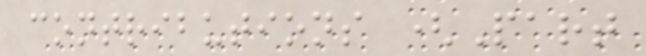contributions (Part
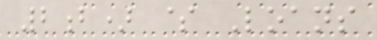2b) $ Loans
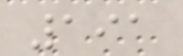191
